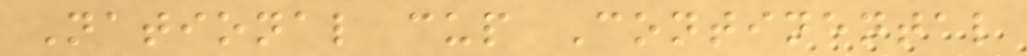National cup Continental
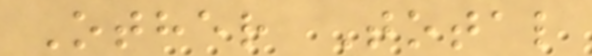Other Total
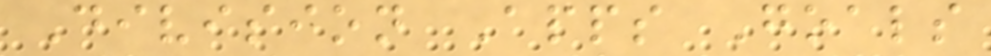Division Apps Goals
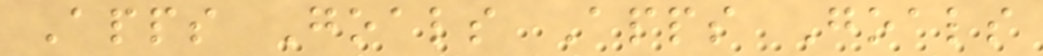Apps Goals Apps Goals
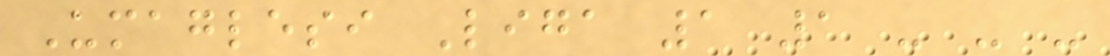Umaglesi Liga 1 1 - - -
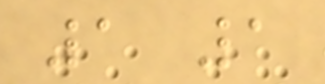1 1
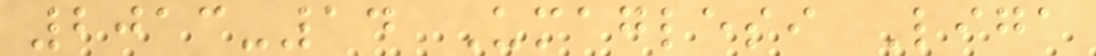2013-14 Umaglesi Liga
